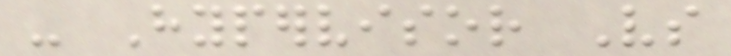- Hypervisor Vs
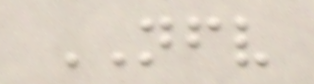NFV
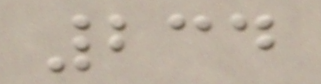234
